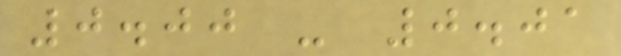0.00 - 0.01
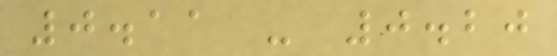0.11 - 0.20
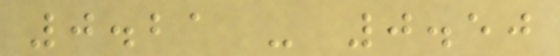0.21 - 0.50
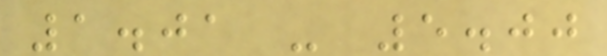1.01 - 5.00
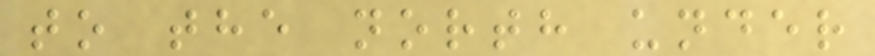to the north under
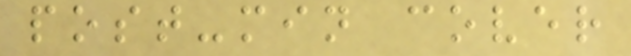post-min cover
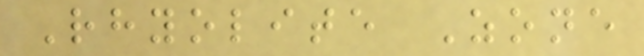Rhyolite Zone
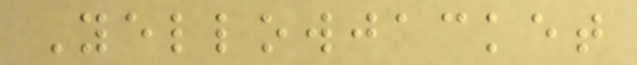Yellowjacket
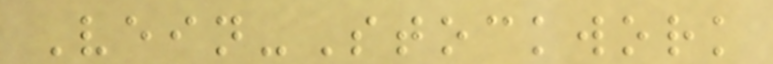Vein-Stockwork
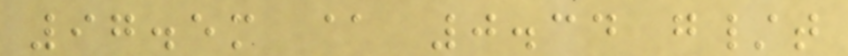97.5m @ 0.34 g/t
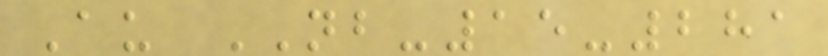Au NB-15-281
